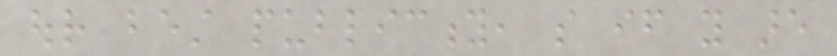our best publicity, so if you are
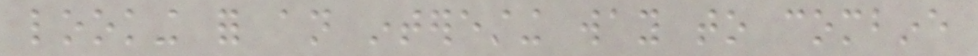looking for an interesting way to combine
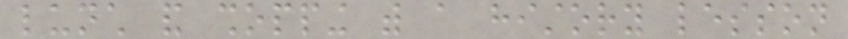lunch and shopping with a history lesson
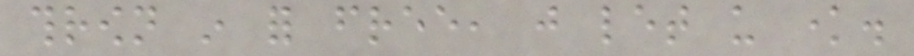thrown in for free, just let us know.
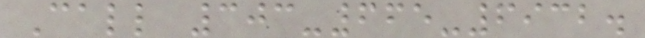Call 303-665-6932.
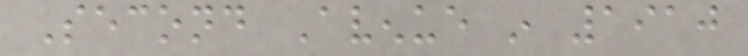Second Avenue in 1910
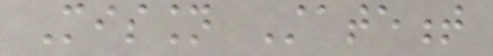Mission Statement
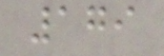179
